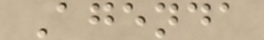Agenda
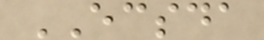ECSDA
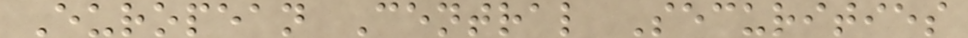European Central Securities
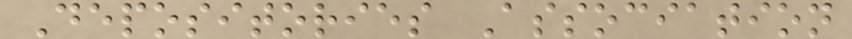Depositories Association
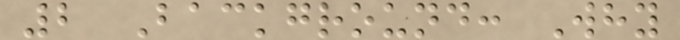2 Background: Why
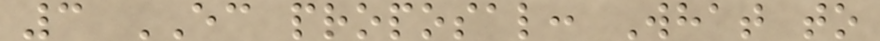3 EC proposal: What to
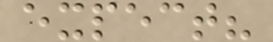expect?
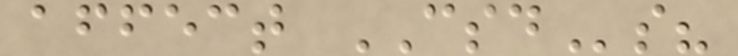affect CSDs?
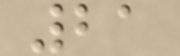21
